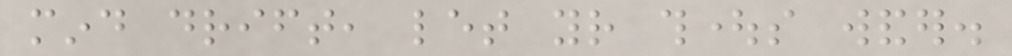mind drift, let your thoughts wander.
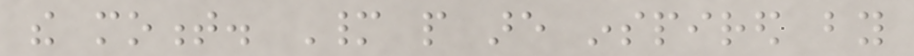the moment. Many people are inspired by
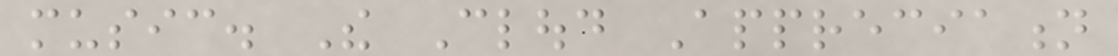music. The Cloud Appreciation
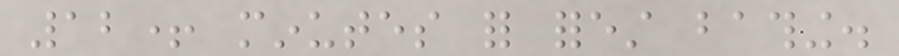12+ minutes for forest bathing.
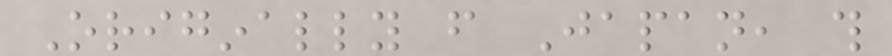Originally from Japan, this
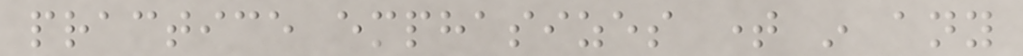practice emphasizes time in any
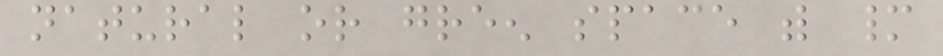natural or green space with many
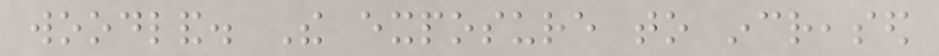woodland. The exposure to increased
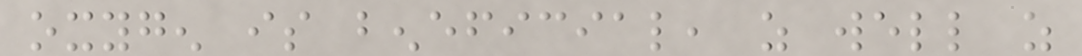oxygen is beneficial, as well as
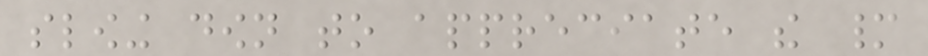slowing down to appreciate the many
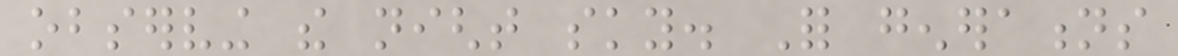observing the night sky. For generations
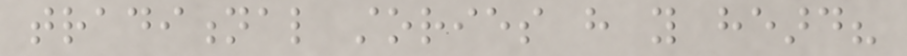traditional stories have you heard?
